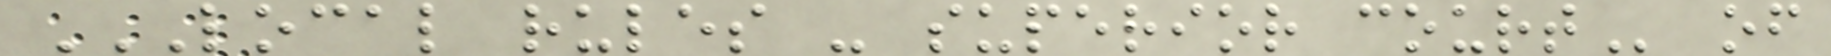LOCAL RULES - SUPERIOR COURT of
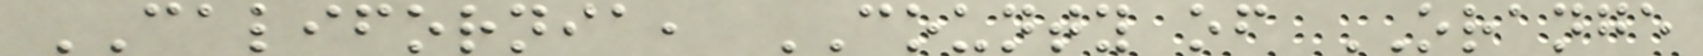CALIFORNIA, COUNTY of ORANGE
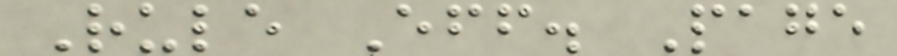Rule Eff. Page
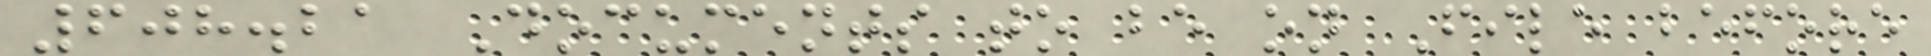608.21 Documents to be on File before
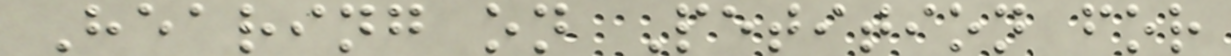Hearing on Petition for
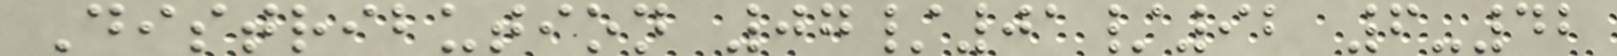Distribution 07/01/92 6-42
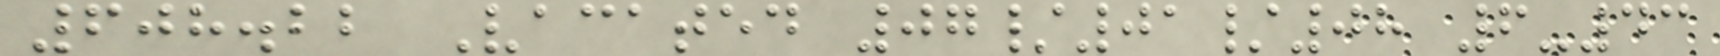608.22 Vacated 07/01/08 6-43
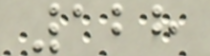128
